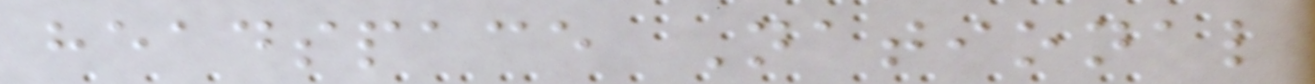headspace National
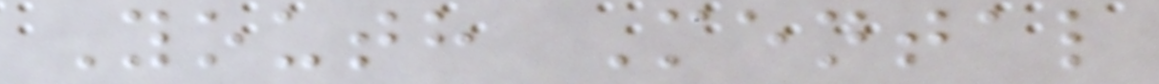Youth Mental
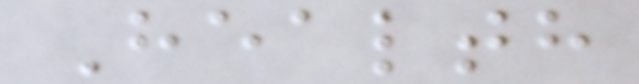Health
